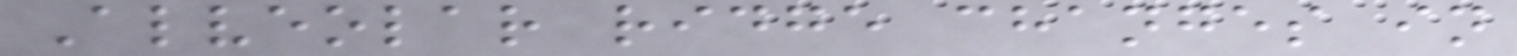Alveolar ridge changes in
